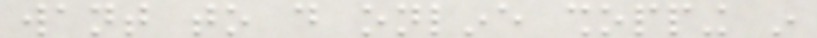want to do online shopping in
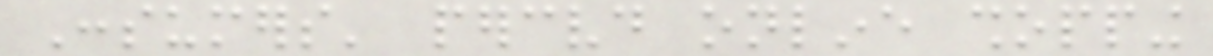Consumers' perceived online shopping
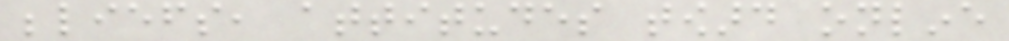beliefs, attitudes toward online
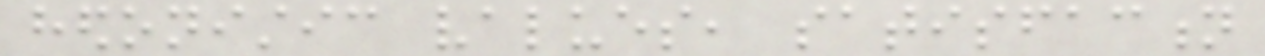hedonistic values, satisfaction
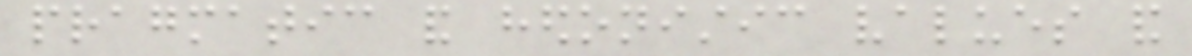pragmatic and hedonistic values and
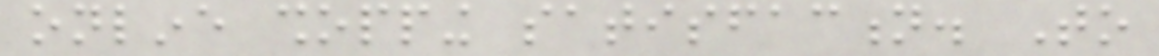online shopping satisfaction. To
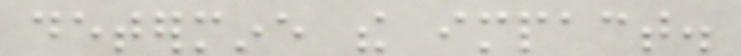determine the impact.
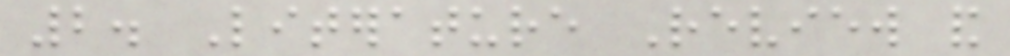2. Literature Review and
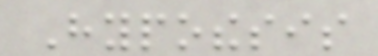Hypothesis
